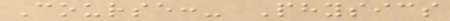Course:- Physics
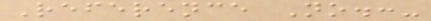Reference No.:-
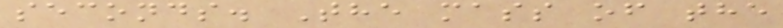seconds. The mass of the
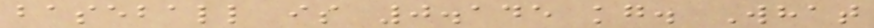baseball is 0.145 kg. What
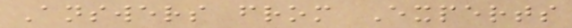Answers from Experts
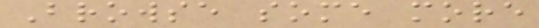Browse some more
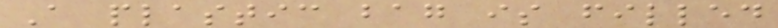A plastic bag is filled
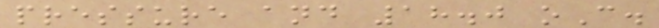pressure and 18.0 oC.
